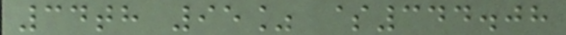34th 95% $344.08
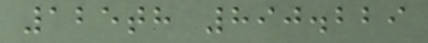125th 890.229
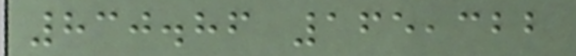830.86 165,322
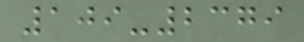109-2379
